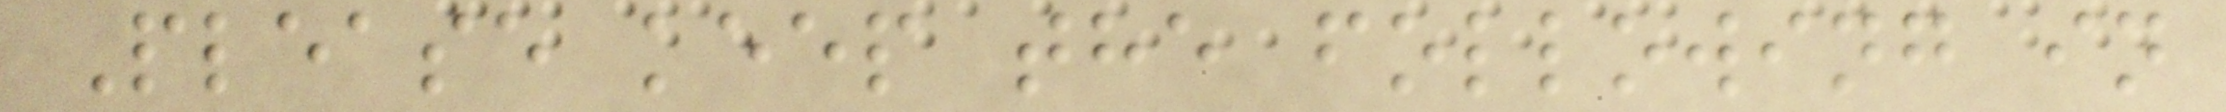Please keep the following in
